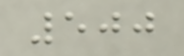500
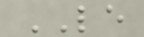LE
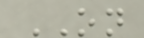ON
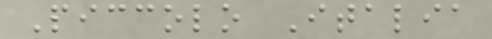Piccolo Italia
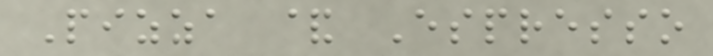Pizza & Espresso
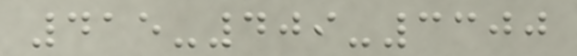415-409-3300
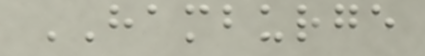HAMBURGE
